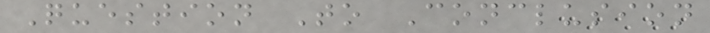Question To Conclusion
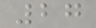27
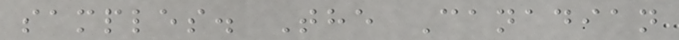samples. The Canadian
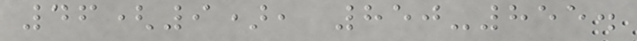46(9), 850-855.
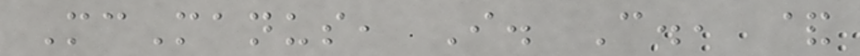McManus, I. C., &
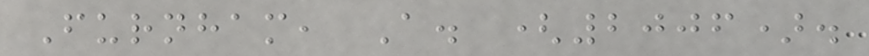Furnham, A. (2006).
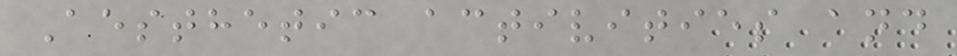Aesthetic activities and
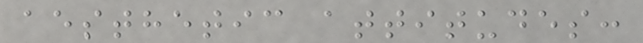aesthetic attitudes:
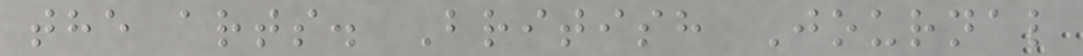the arts. British Journal
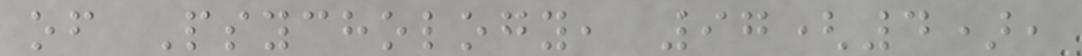of Psychology, 97(4),
